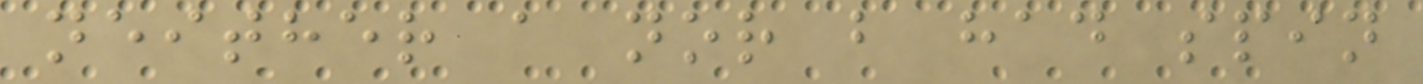neither a nor b had spin
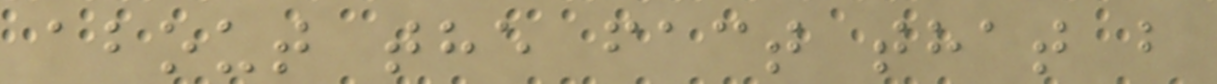about the fact that b
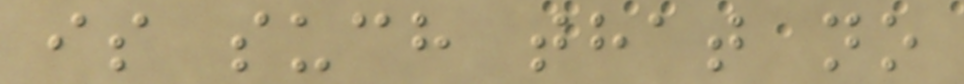is such that no
